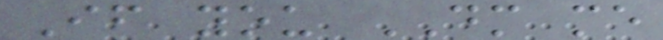If you DM me
